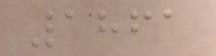1861
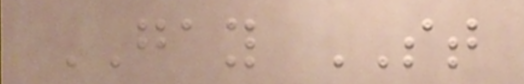GAY ST
